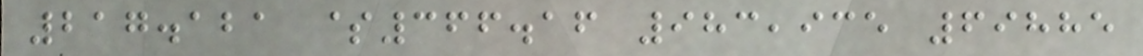217.121 $366.16 983,935 69885
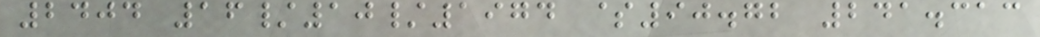2404 16/10/1974 $90.72 241.313
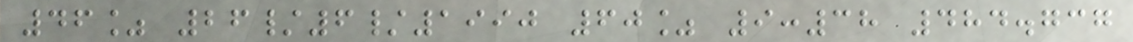46% 26/6/1990 60% 9:38 484.737
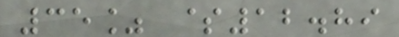35% $12.89
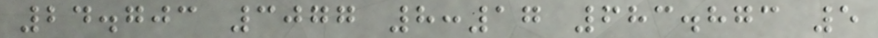24.703 3077 8:17 683.873 5
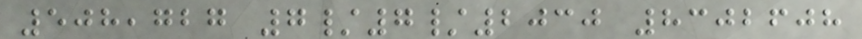508,727 7/7/2030 8302608
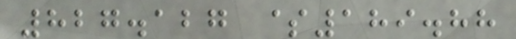827.127 $189.88
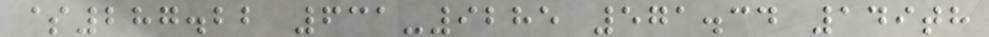$287.22 631-9285 571.34 149th
